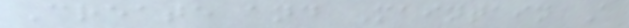Create and Maintain A
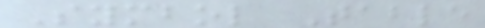Symbol Table
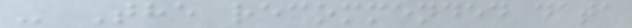- The recommended data
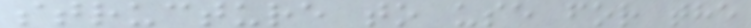structure to use for the
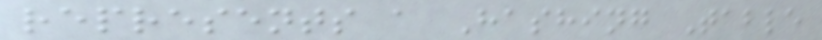represents a Hashing Table
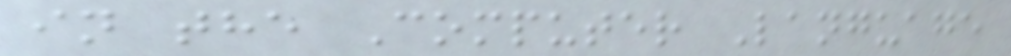in the Computer Language
